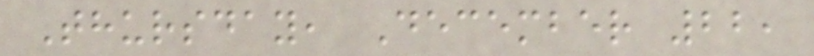Thursday, December 22,
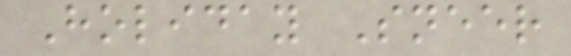Holiday Sneer
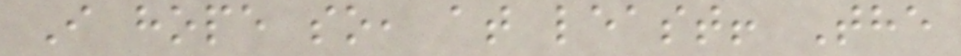I hope so, at least! The
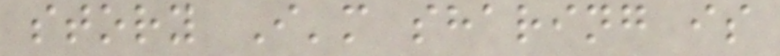story I'm sharing is
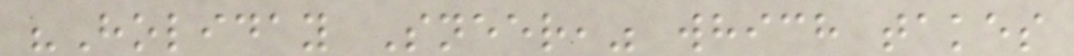"Holiday Sneer," which takes
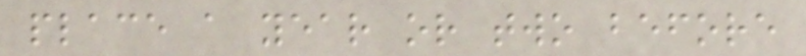place a year or two before
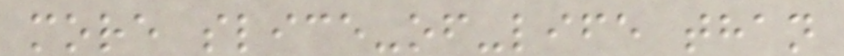more slice-of-life than
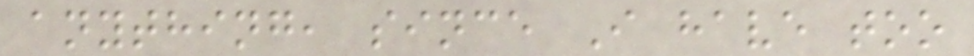anything, since I have too
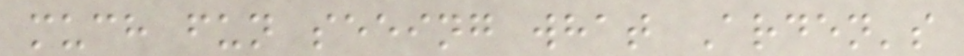much fun seeing what Arden's
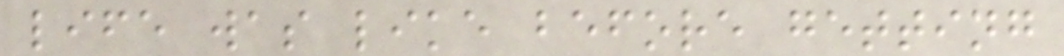life was like before getting
